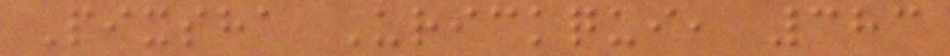Pixsha Urickqui, 383
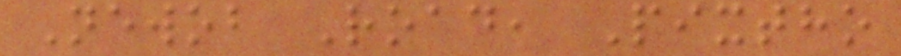Newob Road, Pixtho
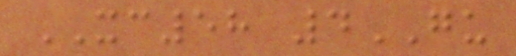XC58 4GU
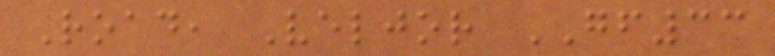Road, Veljor GF33
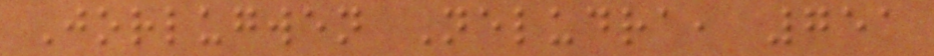Jorlugwen Neludra, 751
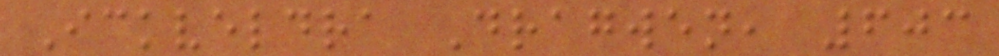Ickveldra Dragwen, 603
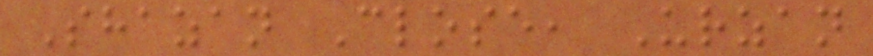Shazan Close, Urzan
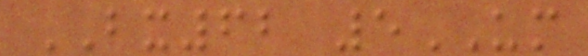BX62 5UM
